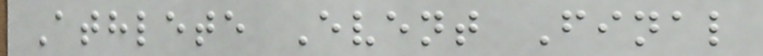Athlete Event Final
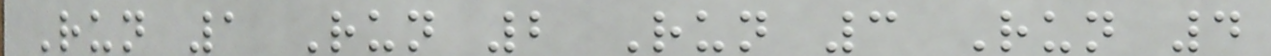Run 1 Run 2 Run 3 Run 4
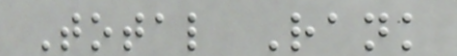Total Rank
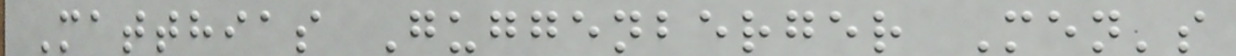Matthias Guggenberger Men's
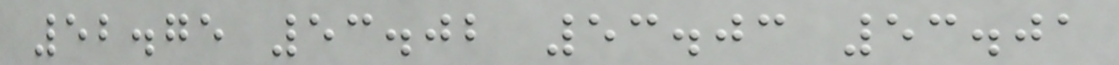52.75 53.02 53.03 53.01
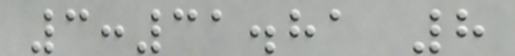3:31.81 8
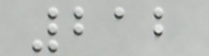212
